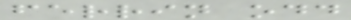ferrin odd
